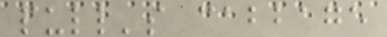pull's cabbage
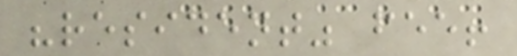"resident" fee!
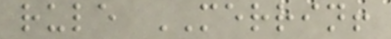rule MERRIN!
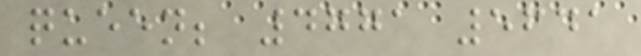queen; 4771 5641
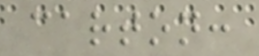carton:
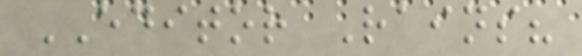EDITOR Rains?
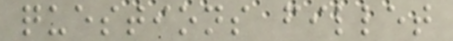questions fillet
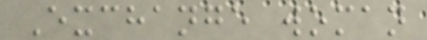Exchange woman
